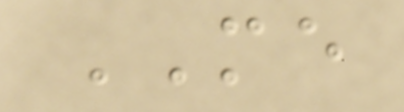ME
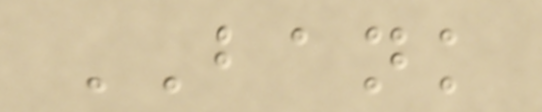BANK
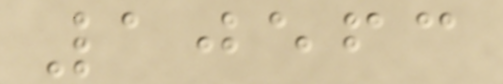10563
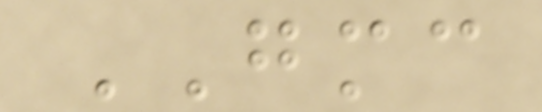GMC
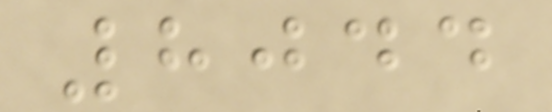8044
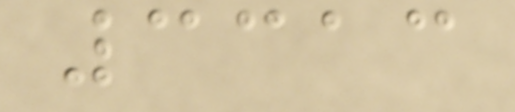3313
